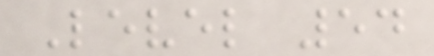Level 54
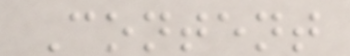Content
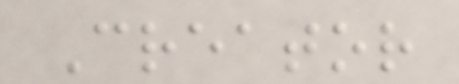Creator
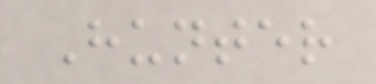Hunter
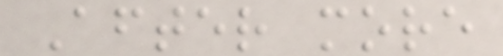After more
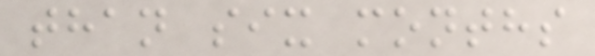than six months
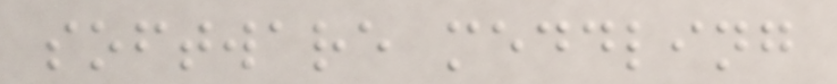software meddling
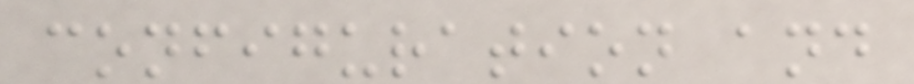configuration and
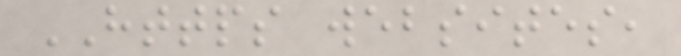HTTPS websites,
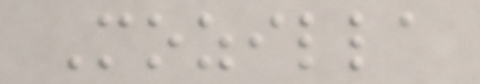Mozilla
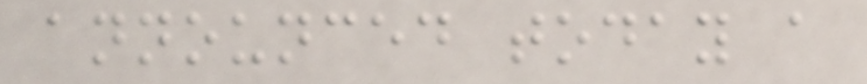announced today a
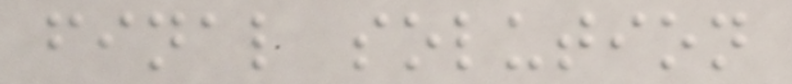final solution
